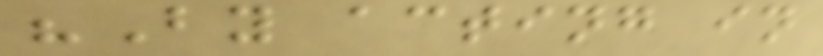"By acting in
